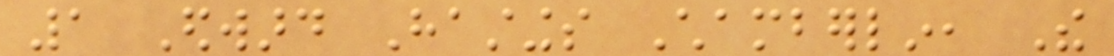1 Edward Hastings Chamberlin, The
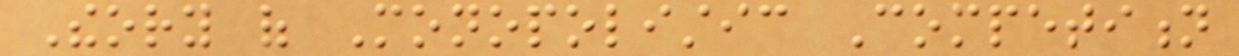Theory of Monopolistic Competition
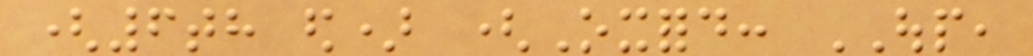(6th ed) (Oxford: OUP,
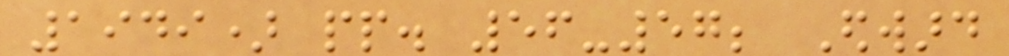1949) pp. 56-57; Edward
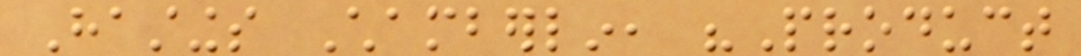Hastings Chamberlin, "Product
